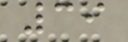39
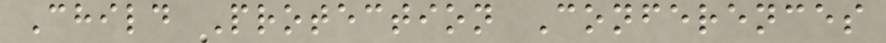Child Protection Conferences
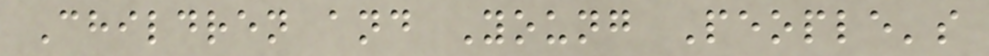Children and Young People's
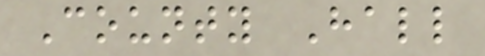County Hall
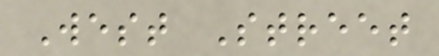West Street
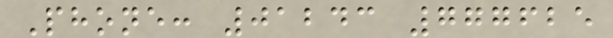Phone: 01243 777625
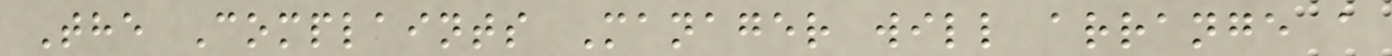The Complaints Manager will arrange a
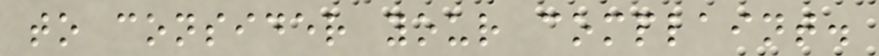to consider your complaint.
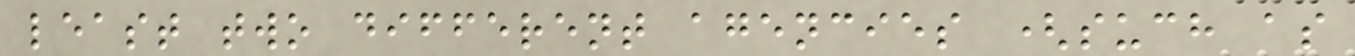least two different agencies (such as
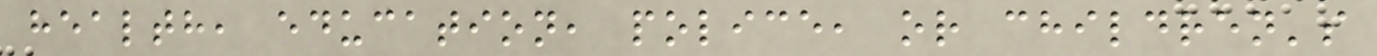health, education, police, or children's
